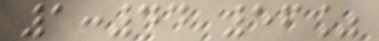1:44 56%
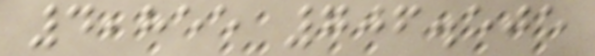4,855 706.505
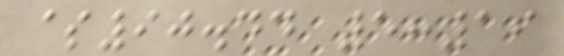$90.44 5:19
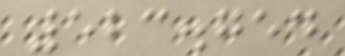523.754
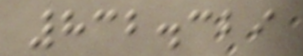832.329
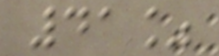41%
